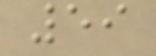59
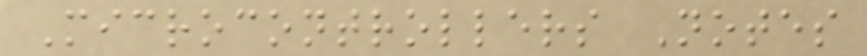Microcontrollers Notes
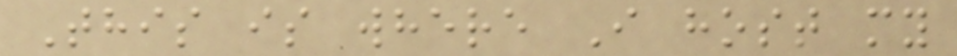This is where I host my
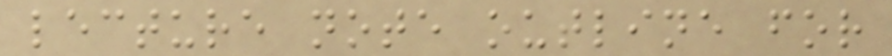lecture note outline for
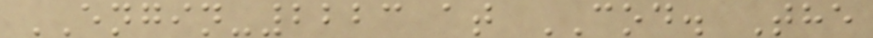ENGIN-2223 at COD. The
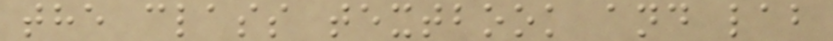the class textbook and lab
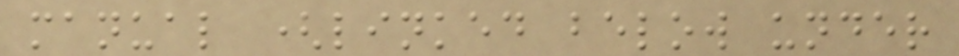manual (linked below under
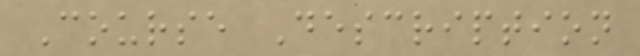Course Description
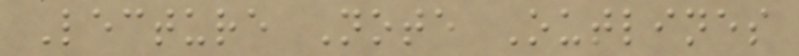Lecture Note Outlines
